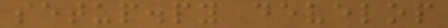setup.py develop
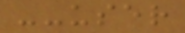--user
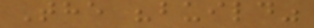The "build"
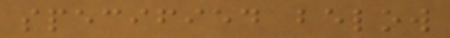specified below
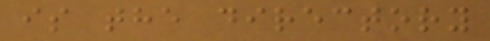is the directory
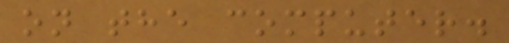on the computer.
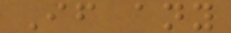If any
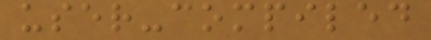user-compiled
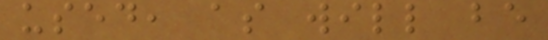used, as will be
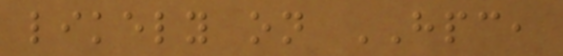likely on HPC,
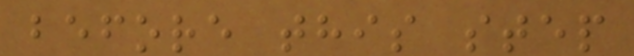before this step
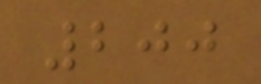200
